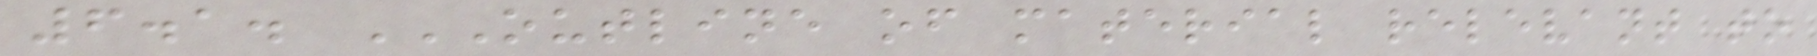6.1. OUTLINE OF MATERIAL RELEVANT TO
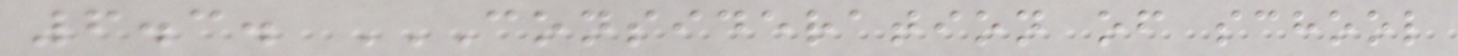6.3. CONSIDERATION OF SCHOOL
